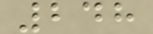248
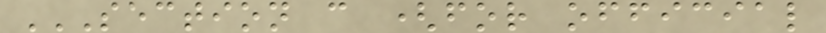SECTION C (FOR OFFICIAL
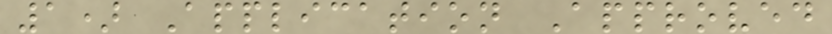1) Application Approved
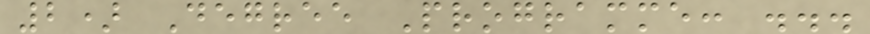2) Degree Programme: ...
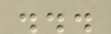...
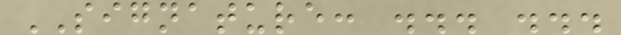SIGNATURE: ... ...
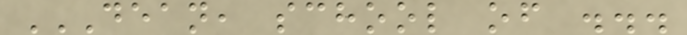DEAN, SCHOOL OF ...
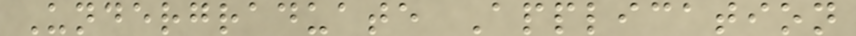Undergraduate Application
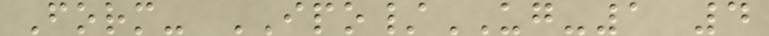Form- IPO/UG-1 4
